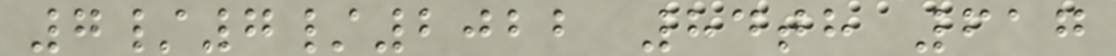7/7/2022 84th 617
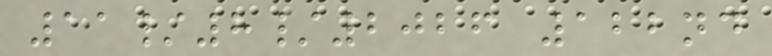11/8/2026 122nd
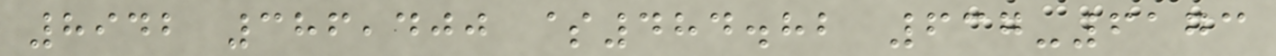8942 386,400 $484.82 637-6173
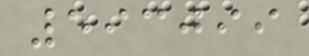593099
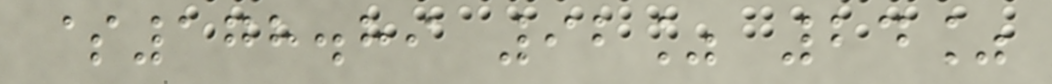$178.89 92% 24%
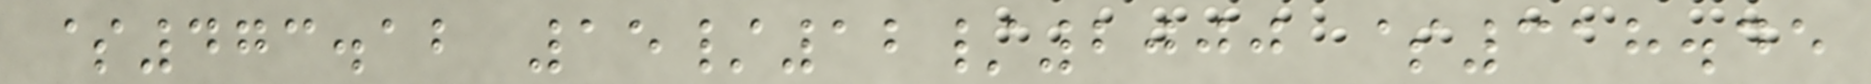$473.12 15/12/2000 $318.45
